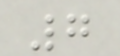7
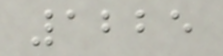1225
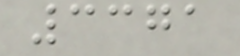3371
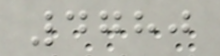4780
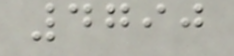4790
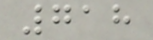718
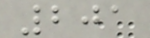201
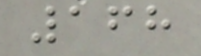168
